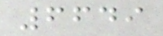6649
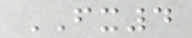FX4
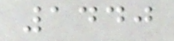1440
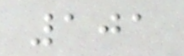101
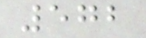572
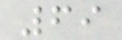69
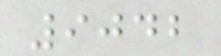9042
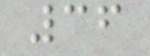36
